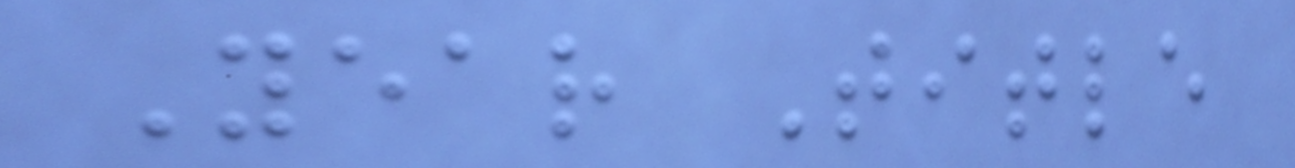Year Title
